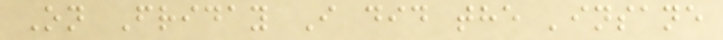On Friday I did the 'insane
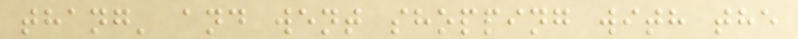thang' and went shopping with the
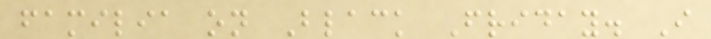familia on Black Friday. I
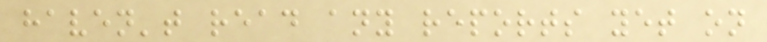haven't read any reports yet on
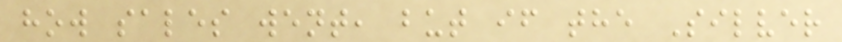how sales went, but if the Silver
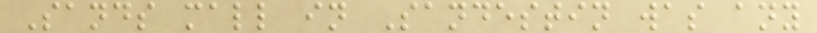Sands mall in Sandestin was any
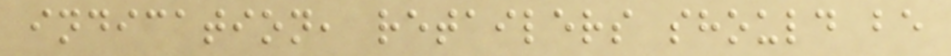indication, retailers should be
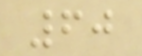60
